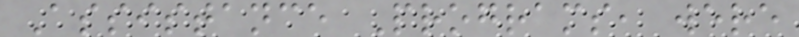Assistance Programs, were
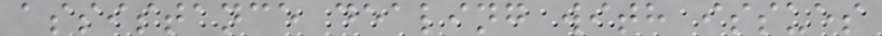assistance dealing with issues
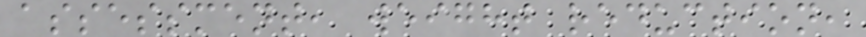assessment, weight reduction,
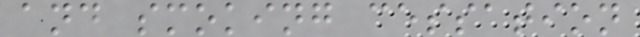and smoking cessation
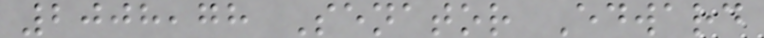2008,78 Senator Edward
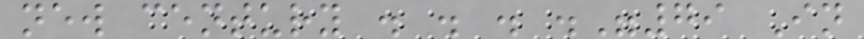new century . . . ."79 In
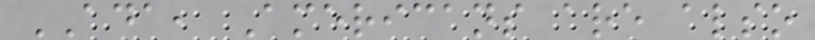ADA, Americans are also
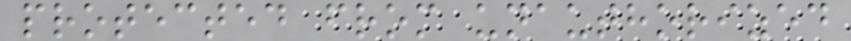protected from unauthorized
